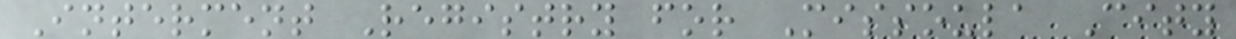Interment Registry for Missoula City
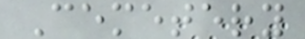Cemetery
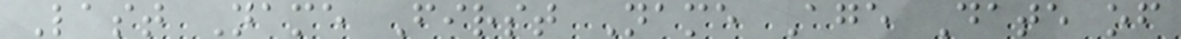Last Name First Name Age Date of
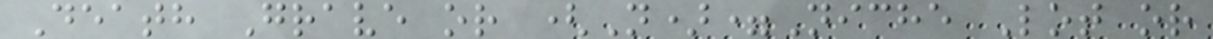Death Grave or (N)=Niche Lot or
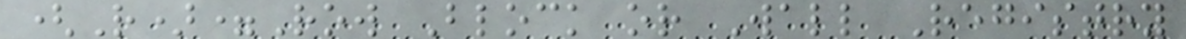(R)=Row Block or Wall Registry
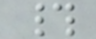#
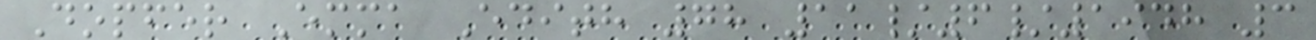Dopfer Emma Edith 78 11/6/1948 3
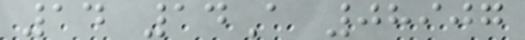14 14A 08907
